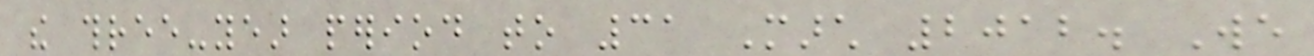the three-year period to 31 March 2012. We
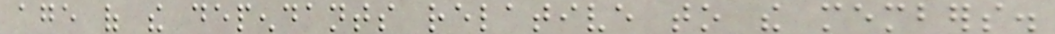age of the dependants relative to the members.
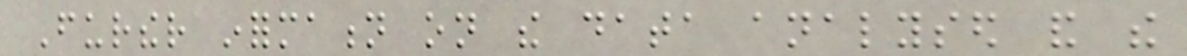Further information on the data analysed and the
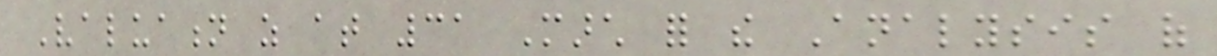Valuation as at 31 March for the Analysis of
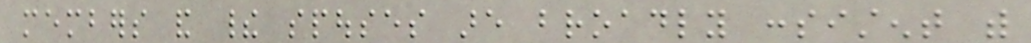members and their spouses are broadly consistent with
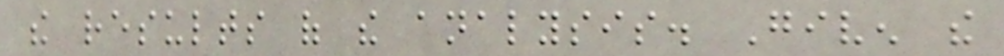the results of the analysis. Given the
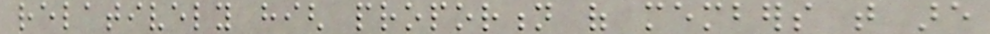relatively high proportion of members that are
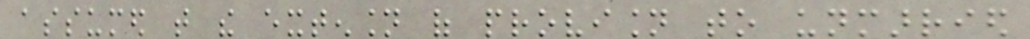assumed that the extension of provision to unmarried
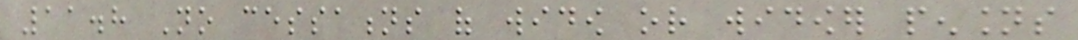11.8 No cessations of widow or widower pensions
